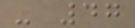- 47
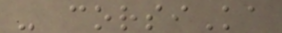- corsiKa
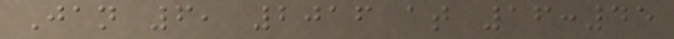Jan 6, 2016 at 16:45
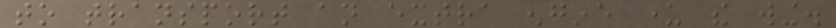to transport an extra engine under the wing.
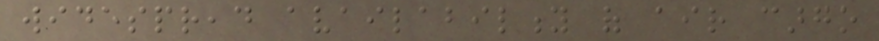widespread availability of air cargo
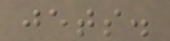jets.
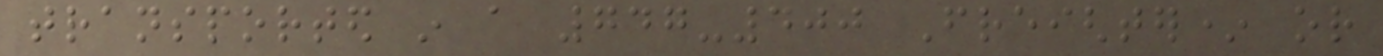transported in a 747-400 Freighter* or
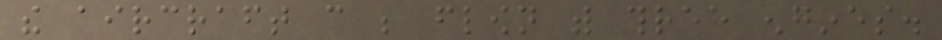the aircraft can be flown with three engines.
